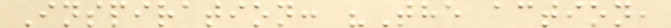Inspiration: "The action,
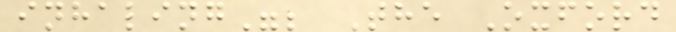inhaling"; The Oxford
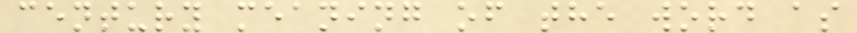century meaning of the word as
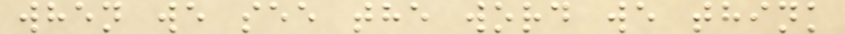when we see the word we think
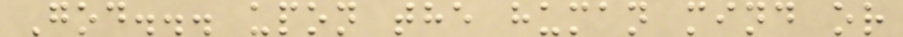God... upon the human mind or
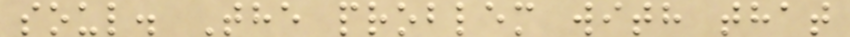soul. The problem with that
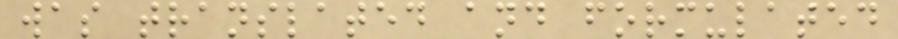was translated and formulated
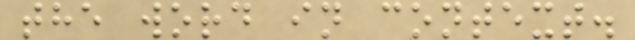the word in context.
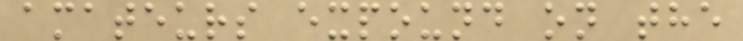amateurs expound on the
